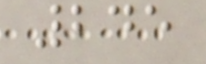245
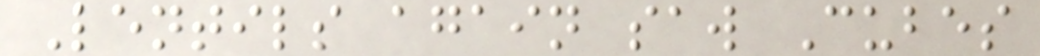Lentils again saw Cubes
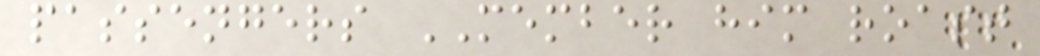passengers MEMBER him roast
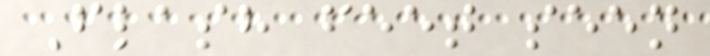Flash feet seen
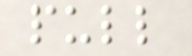pull
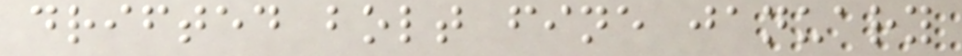drifted bolt fine january
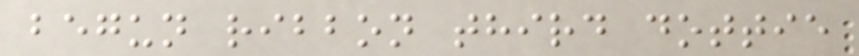begun ribbon third dottie
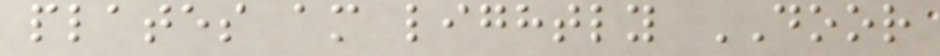plates am lightly DOOR
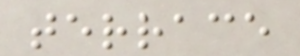terrace
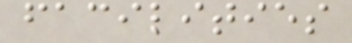facilities
